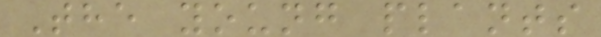The young plants
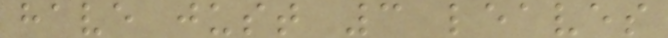have just 3 leaves
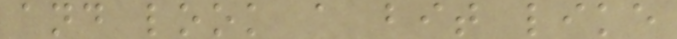and look a bit like
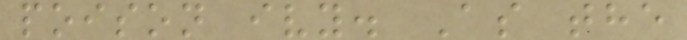poison ivy. As the
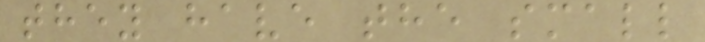they have the small
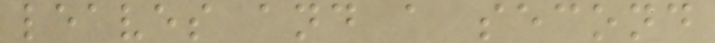leaves and a second
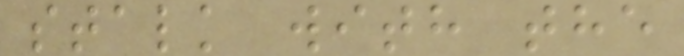stalk with the
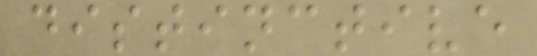distinctive
